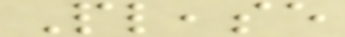Please
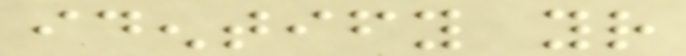identify your
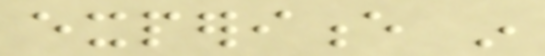experience in
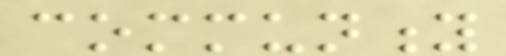community
